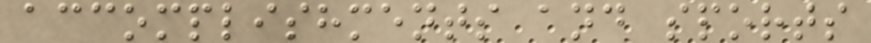accomplishments and sports
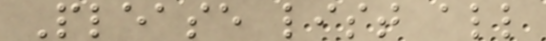Please list all
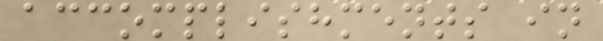accomplishments in
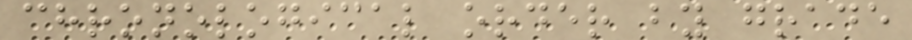chronological order by grade
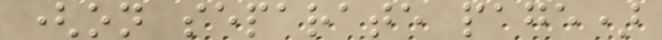(on separate page)
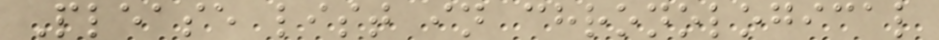Please list in chronological
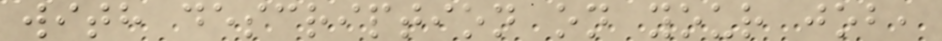with description on your job,
